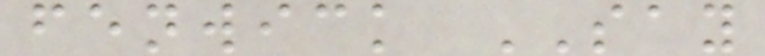fenwick SAY
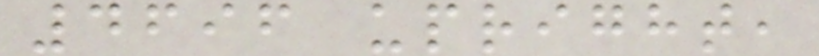4696 upright,
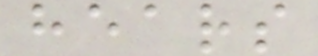hears
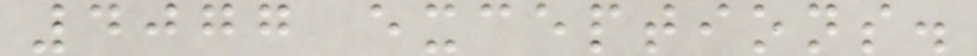4077 exceptions.
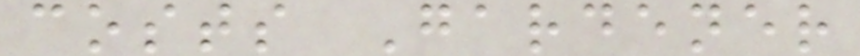costs Gardener
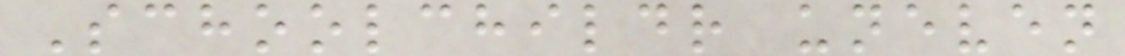Schoolchildr uneven
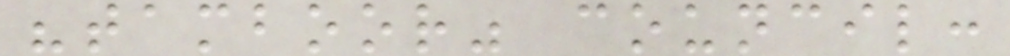"tamboor" council:
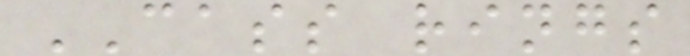CASS rings
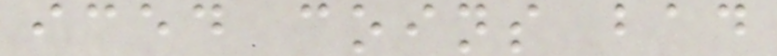iced coins bad
